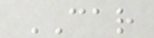CAR
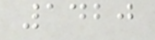1420
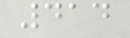414
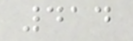414
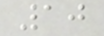10
